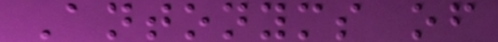Antonyms of
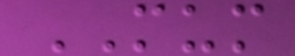MUM
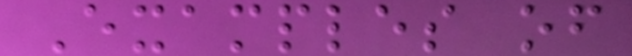Examples of
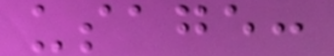usage:
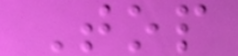Top
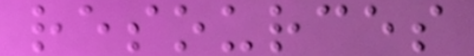resources
